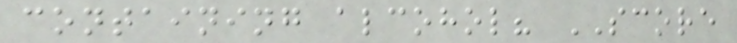containing alcohol? SCORE
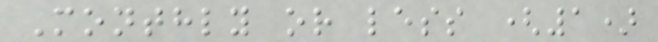Monthly or less (1)
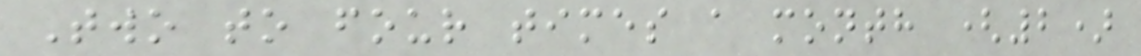Two to four times a month (2)
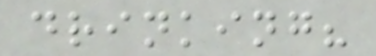drinking?
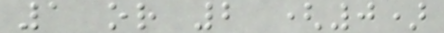1 or 2 (0)
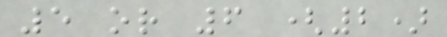5 or 6 (2)
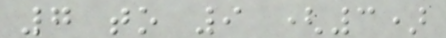7 to 9 (3)
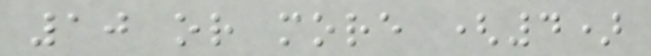10 or more (4)
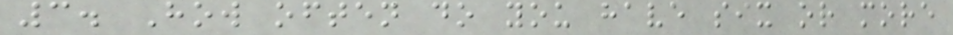3. How often do you have six or more
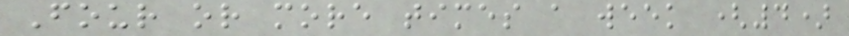Four or more times a week (4)
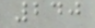240
